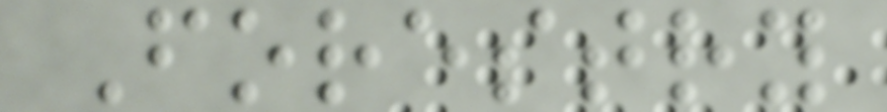Forestry
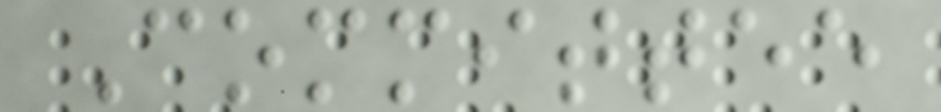Committee
